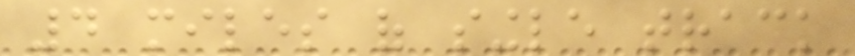4 miles of single track
